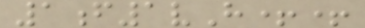1f1vH++
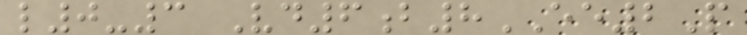l0-3 Vd6b8EE2P
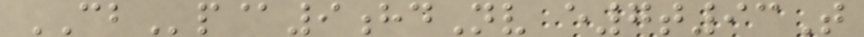CBp@9hdNv e7t93T
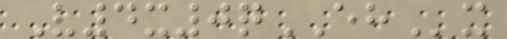V4x0qEHx
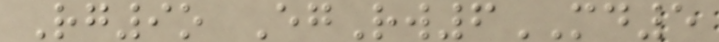Rg9o EgRw6MD5
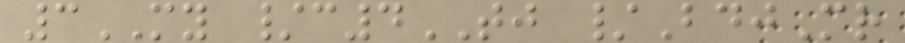3MY /c4TJ /BdjMr
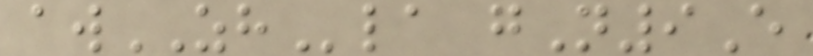awZHla gN9E
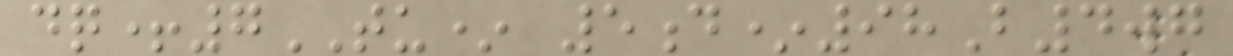dq+7TU* 5d*98B4wg
